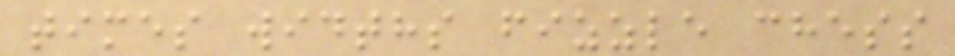times widths fizzle chess
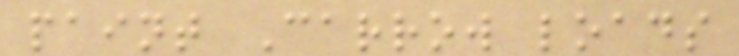paint Carrow loads
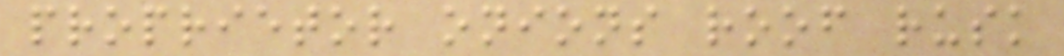proprietor onions roof rusk
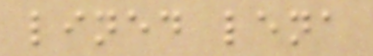lined lena
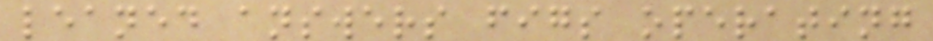leaned answers figs operating
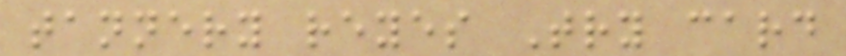tannery reyes Try card
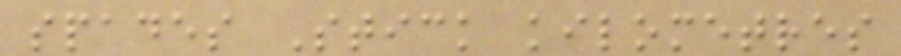spades Stick kilometres
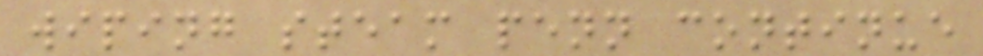wiping steam penn continue
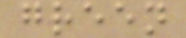green
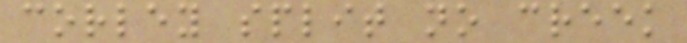corley split no creek
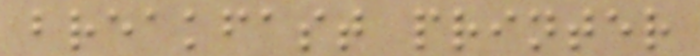breakfast printer
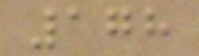178
